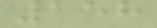158
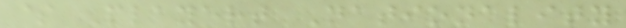$ Playert Nationality
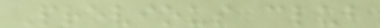Previous club
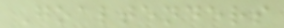Goaltenders
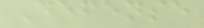Defense
